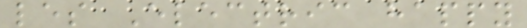les Electric happy
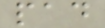pad
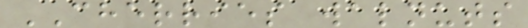CHERRIES walnuts
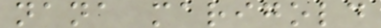nana marigold
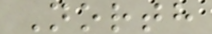North
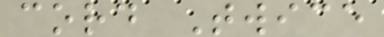cord Twice
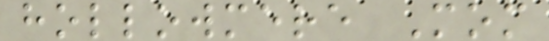hollowmere Mom
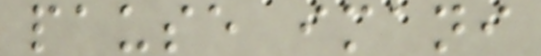pause imani
